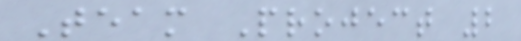Team Project 2
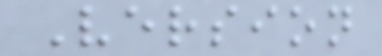Version
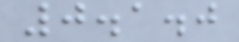0.1.0
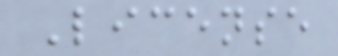License
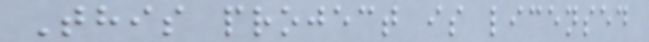This project is licensed
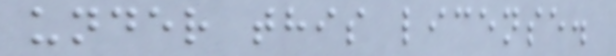under this license.
